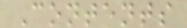Contents
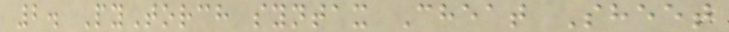2. PyTorch syntax Cheat Sheet
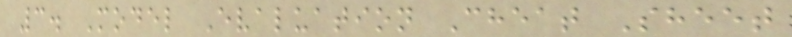3. Model Evaluation Cheat Sheet
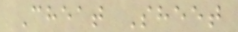Cheat Sheet
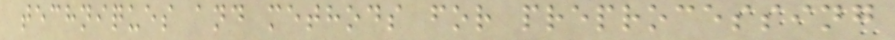techniques and methods for preprocessing
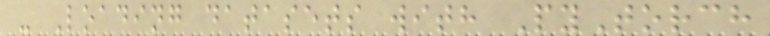- Loading datasets with PyTorch
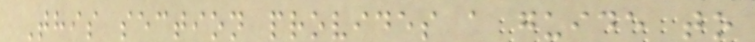This section provides a guide to
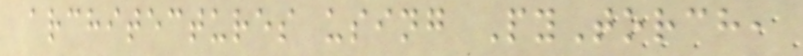architectures using PyTorch,
